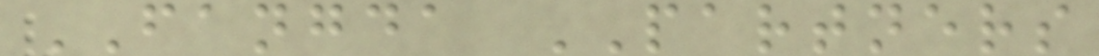FANGDA PARTNERS
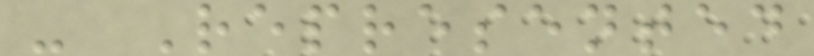- Represented
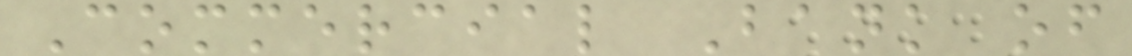Commercial Bank of
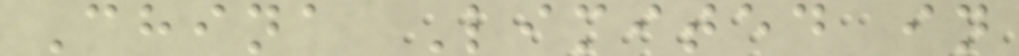China Limited in
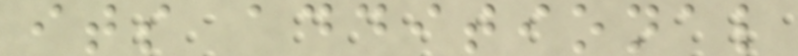its additional
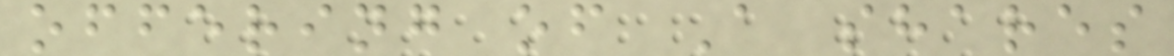offering of A shares
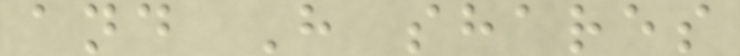and H shares
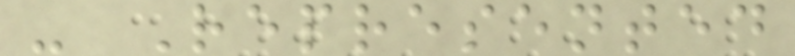- Represented
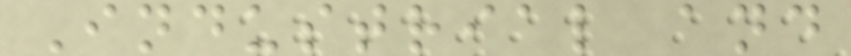Industrial and
